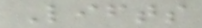Lifts
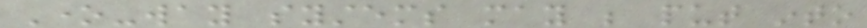One-way systems may be put into
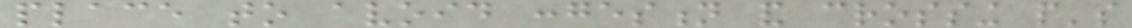place to avoid congestion and crossing people's
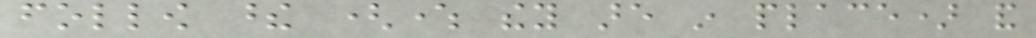follow these (where they are in place) and
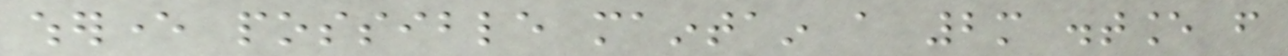wherever possible maintain a 2m distance from
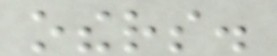others.
